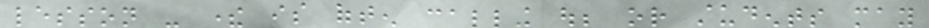lesson - there is often calling out; or students may
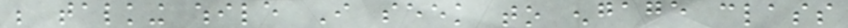be talking while I seek to engage class
